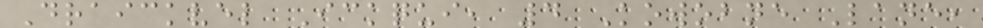Draickvel Ickqui, 4 Kowobne Lane,
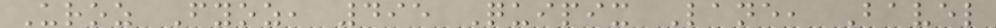Uroz Fyoz, 495 Quipix Lane, Bavel
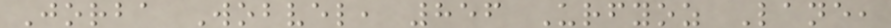Jorba Wobvel, 856 Urfyoz Lane,
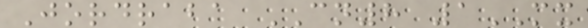Jordraba CN8 1MX
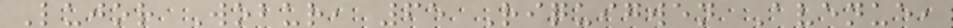Lujor Wobur, 65 Riquigwen Avenue,
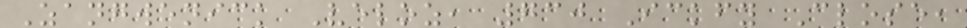Zangwenick Veloz, 730 Ickfy Close,
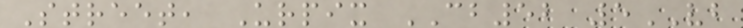Street, Urpix CB52 5VB
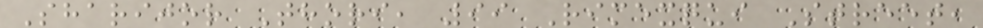Sharijor Thori, 99 Rimexqui Street,
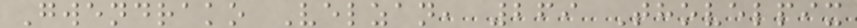Gwendrako Velzan, 269 Thovelpix
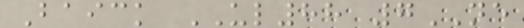Baick UL88 7NE
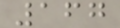167
